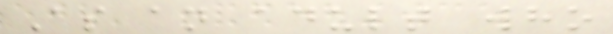As an adult who
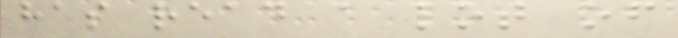has read a lot of
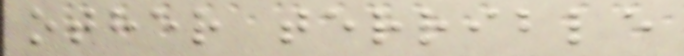other terrible
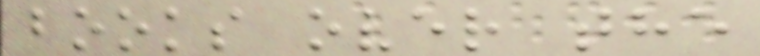books over the
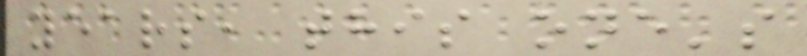years, this one's
